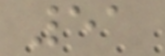51
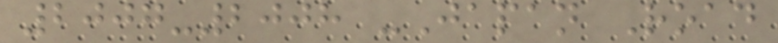2007-2008 -Japan Road
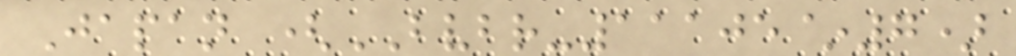Japan (BVBR-11105~7)
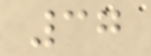37
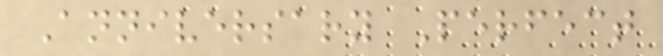Anniversary Perfect
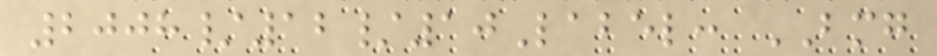2008/12/10Label: BMG
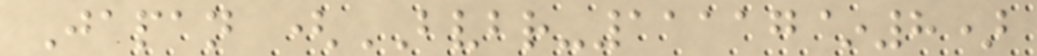Japan (BVBR-11117~8)
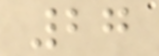27
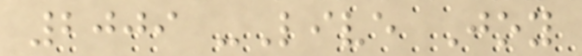2009 -Live Joy
